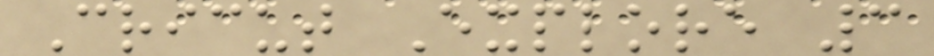Cricut Explore 3
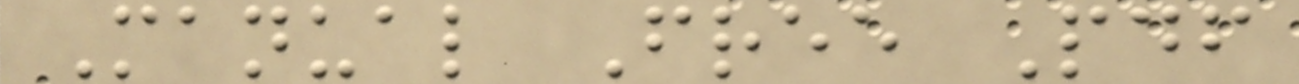Manual Free Pdf
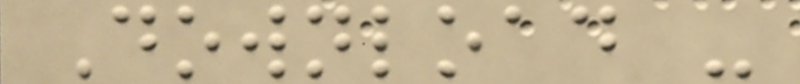Download -
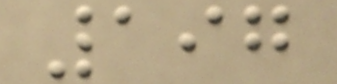197
